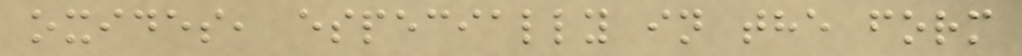oxides, especially in the form
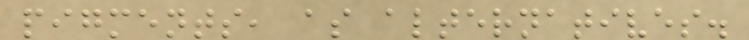pigments, as alternatives.
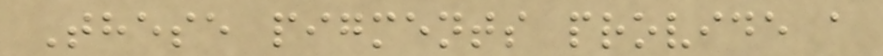These pigments provide a
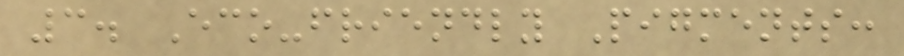3. Eco-friendly Pigments:
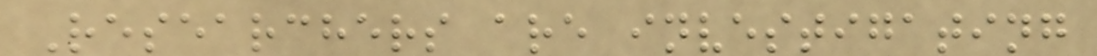Researchers are investigating
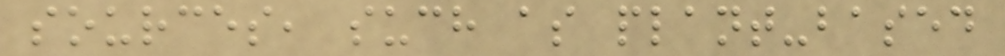sources, such as plant-based
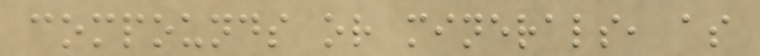compounds or minerals, as
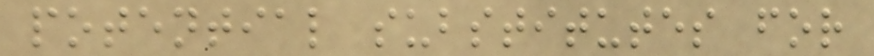potential substitutes for
